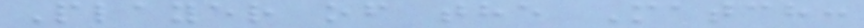Player of the Match:
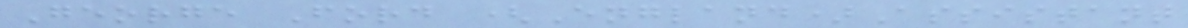George Ford (England)Assistant
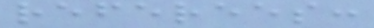referees:
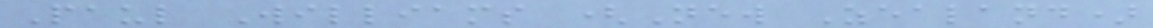Paul Williams (New Zealand)
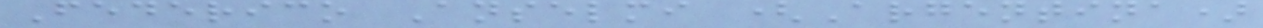Federico Anselmi (Argentina)
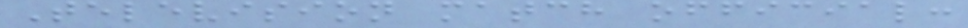Television match official:
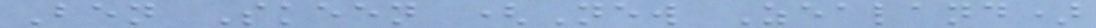Ben Skeen (New Zealand)
